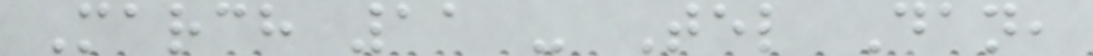March 11 - Tel Dan,
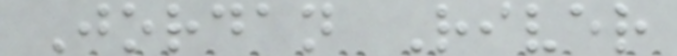Jordan River
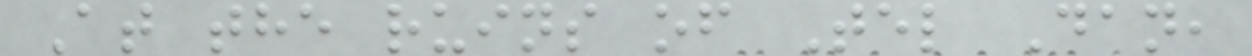At the ruins of Tel Dan,
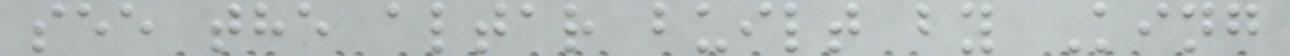see the altar built by King
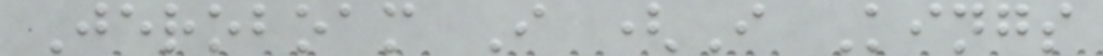Jeroboam I (I Kings
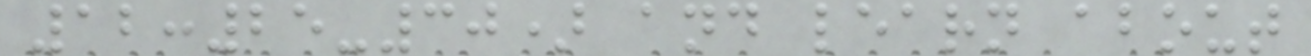12:25-30) and learn about
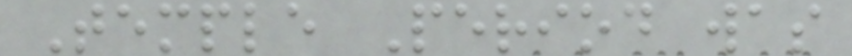Temple Period was
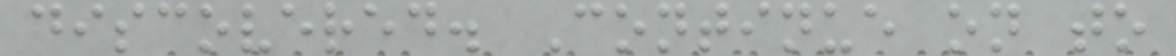discovered. Continue on to
